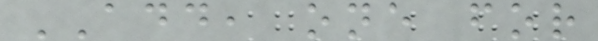ADD, one for
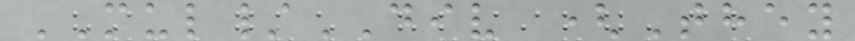MUL/DIV (They
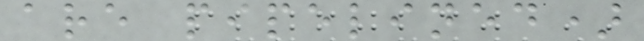are pipelined)
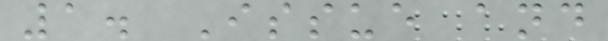1. Issue and
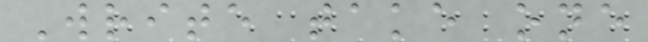Write take one
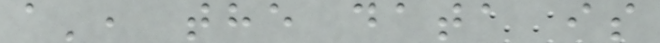a', the data is
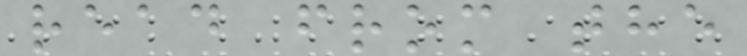read from the
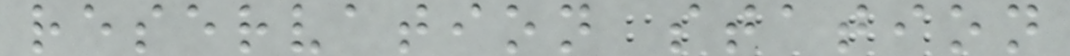reservation station
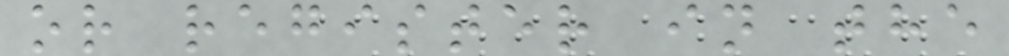or register in the
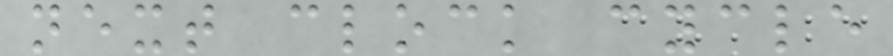next clock cycle
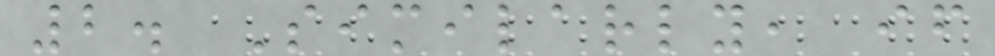2. Similarly, if
